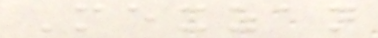Mexzan
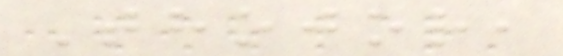Thojor,
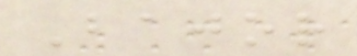Bajor
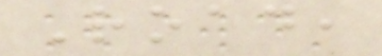Road,
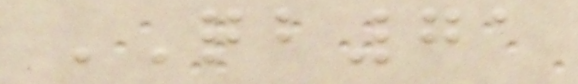QB71
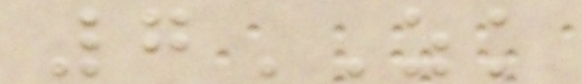7ZK
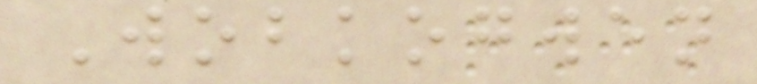Wobkogwen
